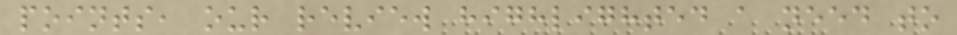points, our review highlighted a need to
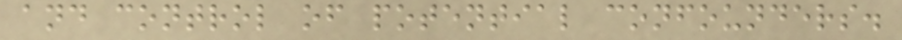and control of potential confounders.
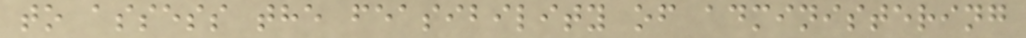to assess the feasibility of administering
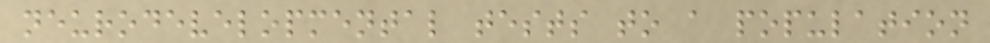neurodevelopmental tests to a population
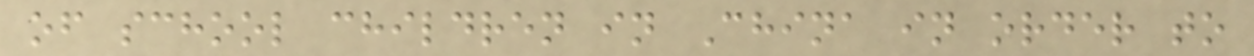of school children in China in order to
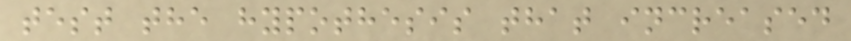test the hypothesis that increased
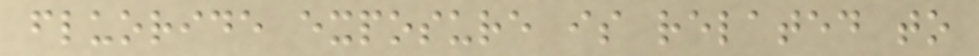fluoride exposure is related to
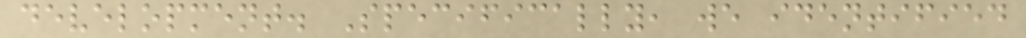development. Specifically, we identified
